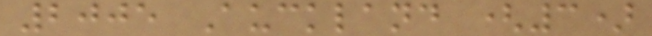2005 Auckland (3)
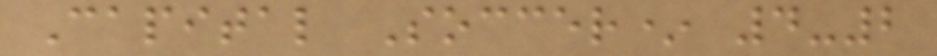Capital Soccer* 4-2
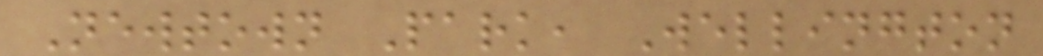Newtown Park, Wellington
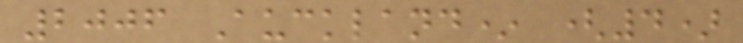2006 Auckland* (4)
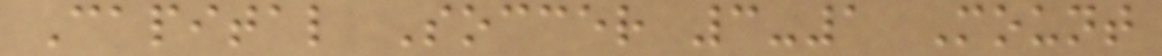Capital Soccer 3-1 Mount
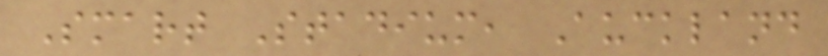Smart Stadium, Auckland
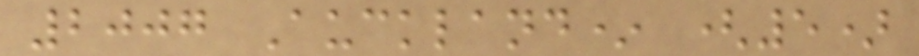2007 Auckland* (5)
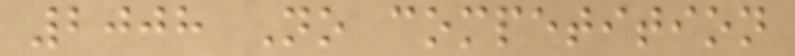2008 No competition
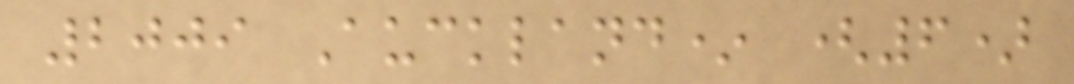2009 Auckland* (6)
